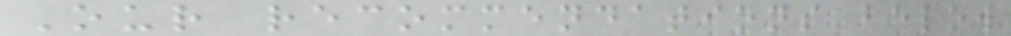Our recommendations below
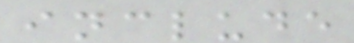include
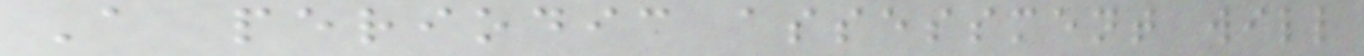A periodic assessment will
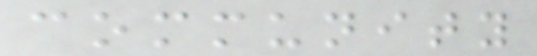community
